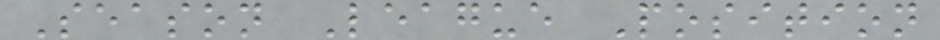Season League Position
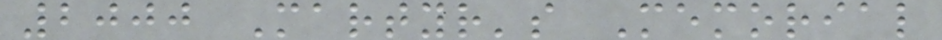2000 Martyr's Memorial
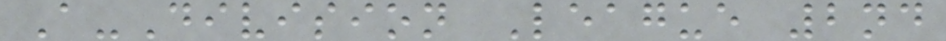A-Division League 2nd
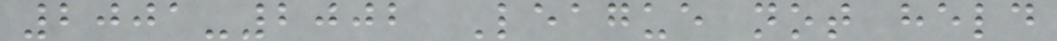2001-2002 League not held
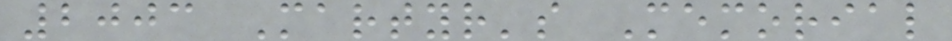2003 Martyr's Memorial
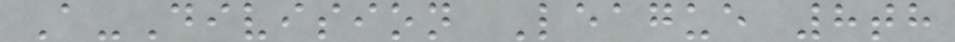A-Division League 8th
